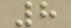8
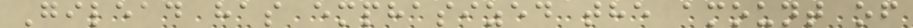Gilead has emphasized the amount of
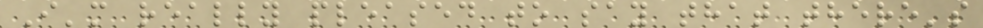I'm really pleased to say that there's
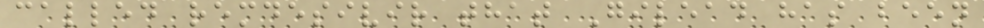called remdesivir that Gilead has been
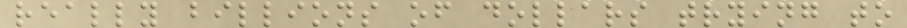really billions of dollars trying to
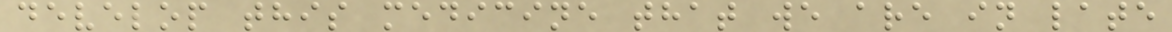develop this medicine that we are in late
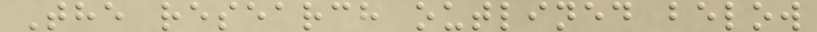The research outlined below
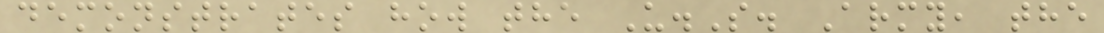demonstrates how the U.S. Army, the
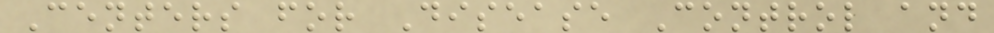Centers for Disease Control and
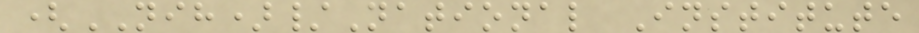(NIH)/National Institute
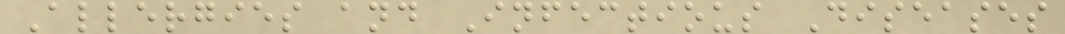Allergies and Infectious Diseases
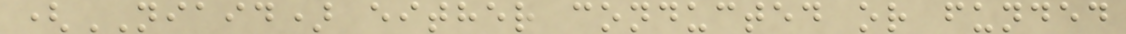(NIAID) either conducted or funded
